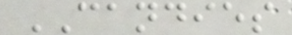CANDIES
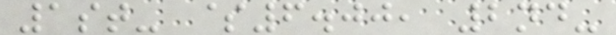1st- $6.00, 2nd-
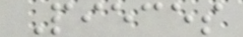Pieces
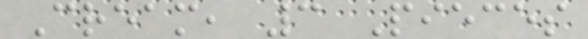Cream, 3 Pieces
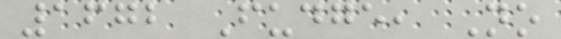1672 Fudge, No
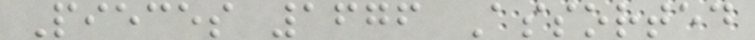Pieces 1676 Assorted
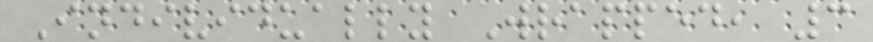Individually Wrapped, 3
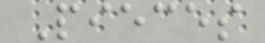Pieces
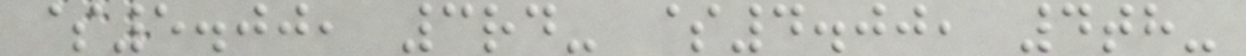$5.00, 3rd- $4.00, 4th-
